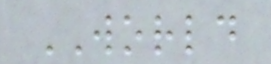WORLD
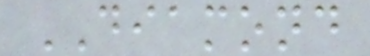DIAMOND
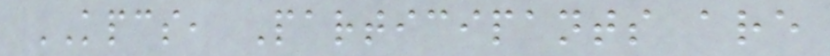KPCS, Participants are
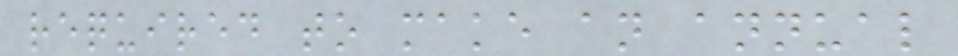required to make an annual
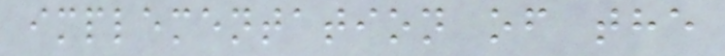implementation of the
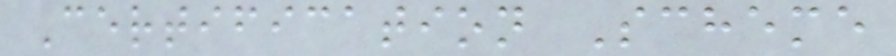Certification Scheme
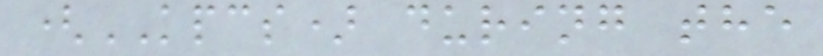(KPCS) during the
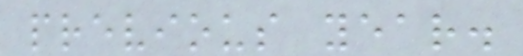previous year.
